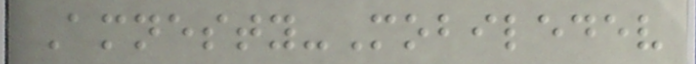Amnesty-Mobiledev
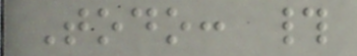Todo: #
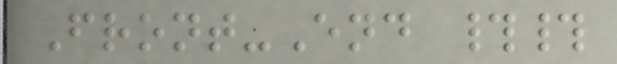Front-End ##
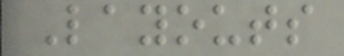Layouts
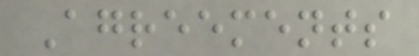Agreements
